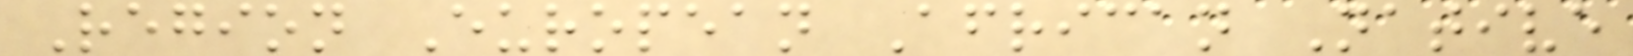Region European African Native
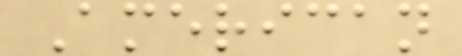American
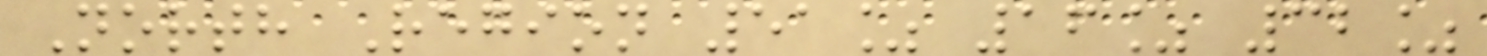North Region 51% 16% 32%
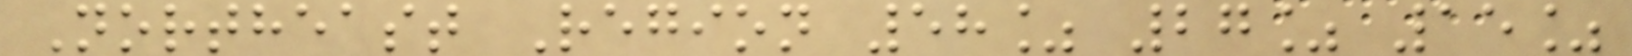Northeast Region 58% 27% 15%
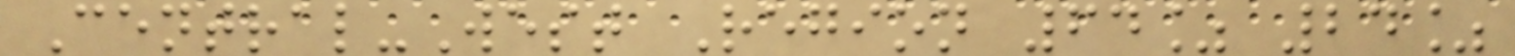Central-West Region 64% 24%
